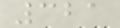321
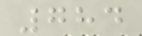784
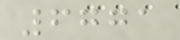6771
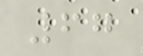67
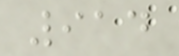914
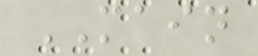MAIN
